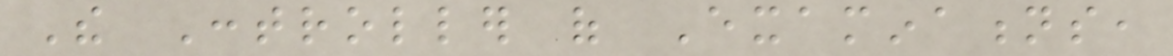The Controller of Examinations,
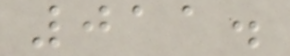011.
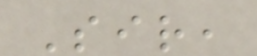Sir,
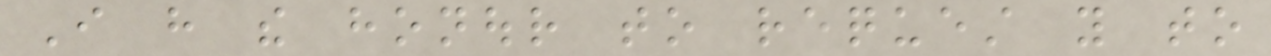I have the honour to request you to
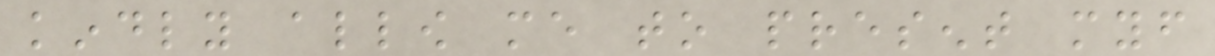kindly allow me to present myself
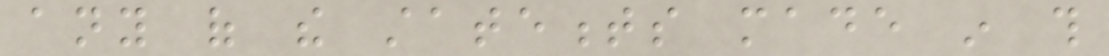any of the statements made in this
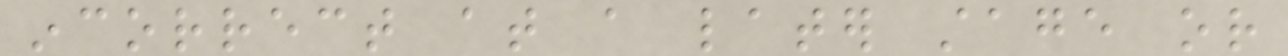incorrect at a later stage or
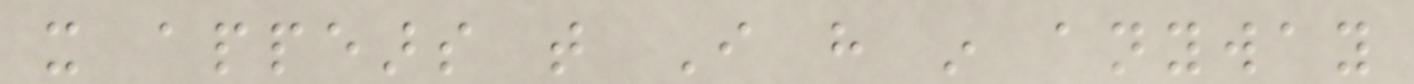it appears that I have in anyway
